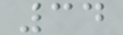34
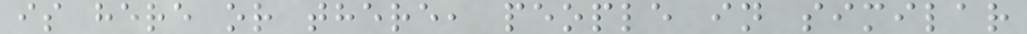is here or there, people in similar
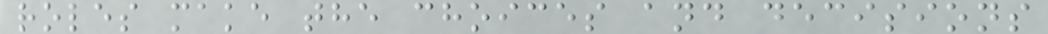roles make the choices and decisions
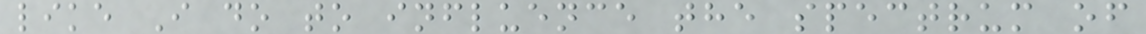like I do to influence the spectrum of
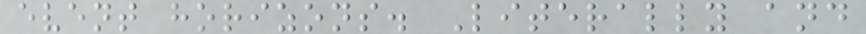event horizons. Literally and
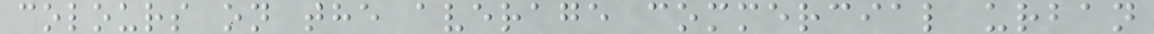colours on the average commercial urban
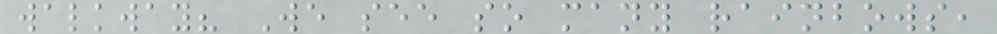walkway? We see so many rainbows,
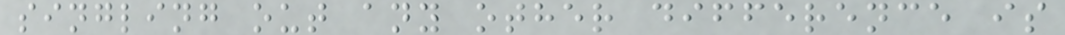singling out any other difference is
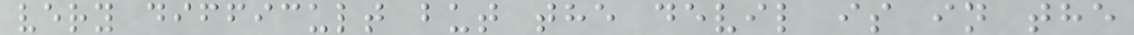very difficult but the devil is in the
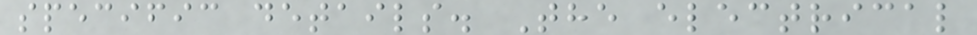specific details. The electrical
